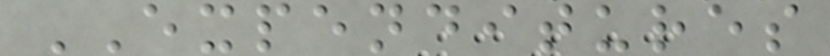EXPENDITURES
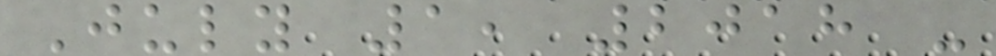July 1, 2018 -
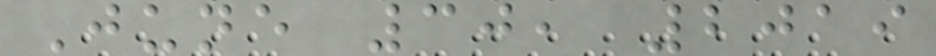June 30, 2019
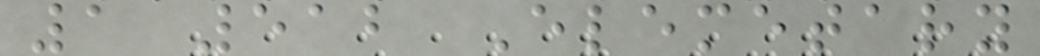1 512 Elemetary
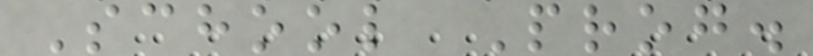School Prog.
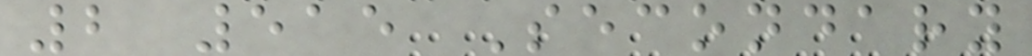2 515 Secondary
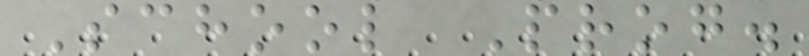School Prog.
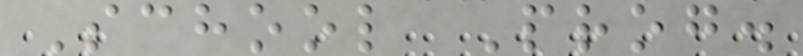School Prog.
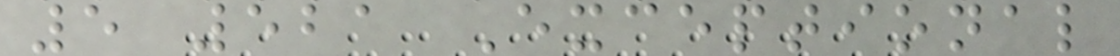5 521 Exceptional
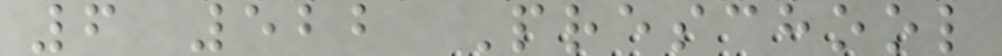6 522 Preschool
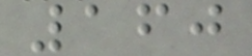160
